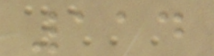114
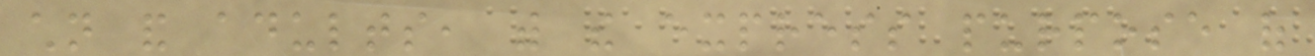children and adults, with the express purpose of
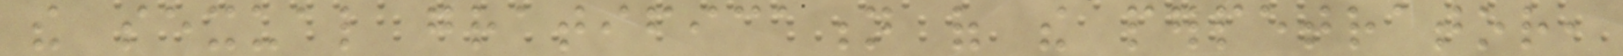the sexual gratification of the perpetrator,
